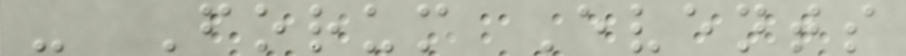- Forum Events
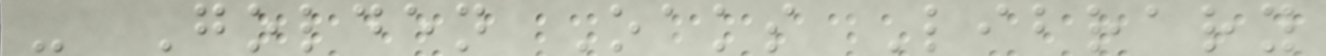- Golden Oaks Library
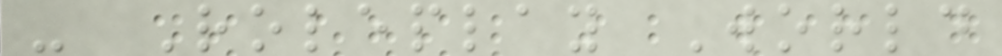- Roleplay World
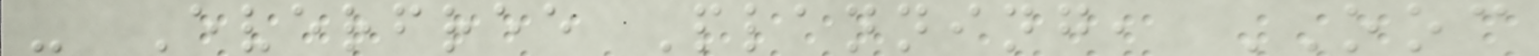- Everfree Planning, OOC
